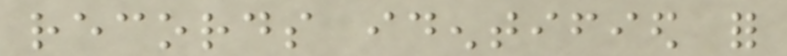records identified for
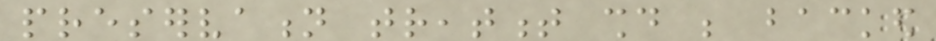preservation treatment should be backed
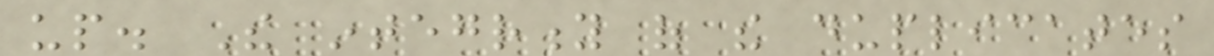up. The integrity of the duplicates
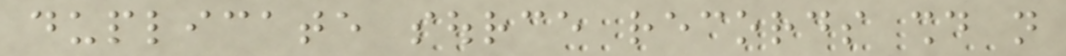duplicate source records should not
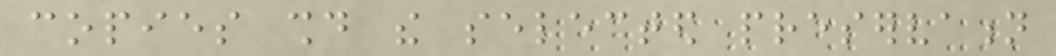copies should the selected preservation
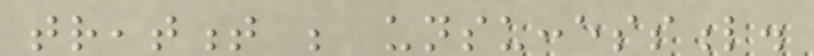treatment be unsuccessful.
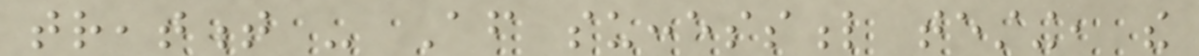treatment - After successful testing, the
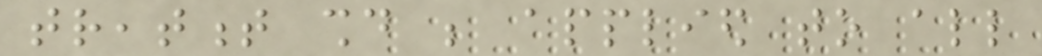treatment should be applied to all
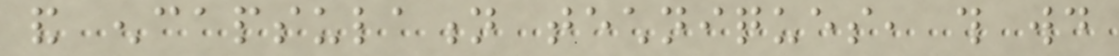and encapsulation techniques, this would
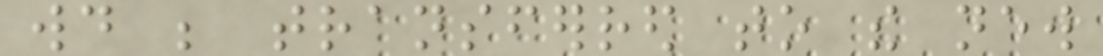would be transferred to the new
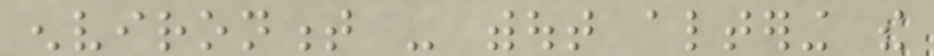environment - without altering the
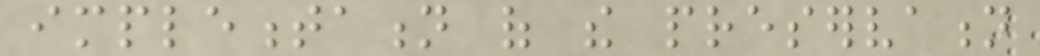implementation of the preservation
